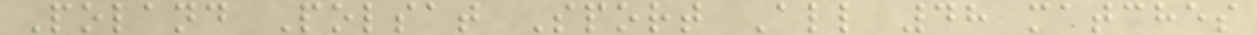Poland Polsat Sport All 48 matches
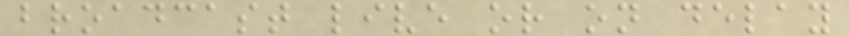broadcast live or on delay
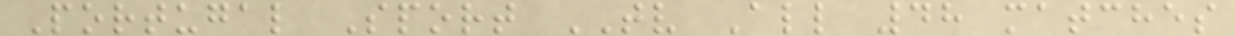Portugal Sport TV All 48 matches
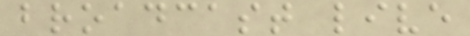broadcast live
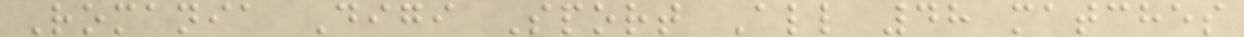Romania Digi Sport All 48 matches
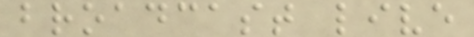broadcast live
